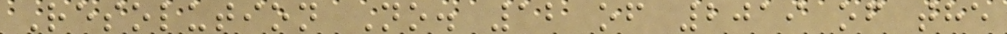Resolution No. 12 of 2019 of the
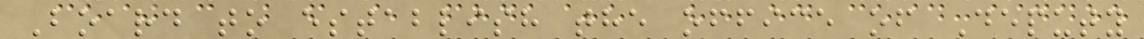Board to establish the office of Deputy
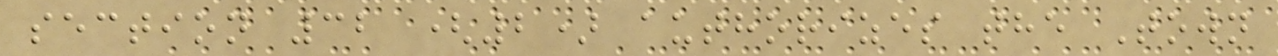section 32 (2) authorizes the Town
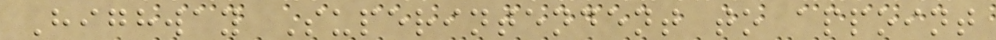Highway Superintendent to appoint
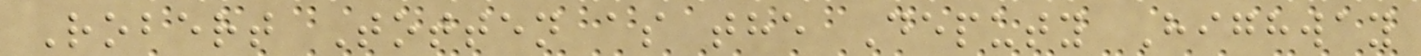Robert Totten as the Deputy Highway
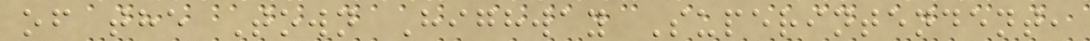of the Town Highway Superintendent,
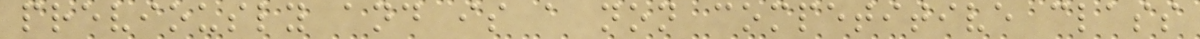previously and is a non competitive class
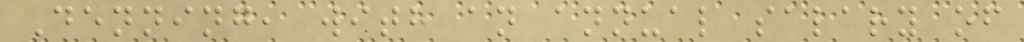Denning, with an annual salary of
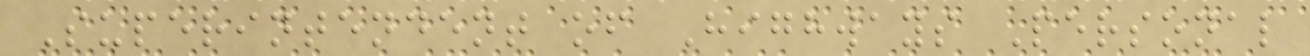Superintendent of Highways Personal
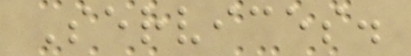Services.
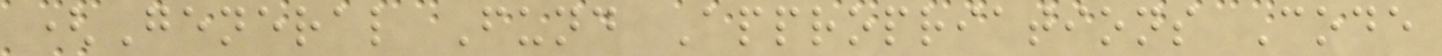(General Fund Appropriations Code
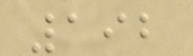192
